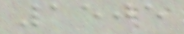1505
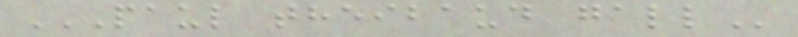PAUL THEIBAUD GALL
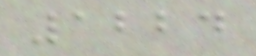1224
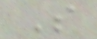S
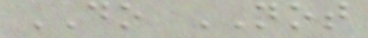DO NOT
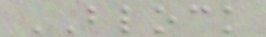BLOCK
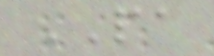PA
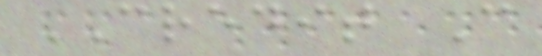CREDIT C
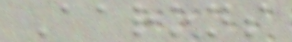Aarons
